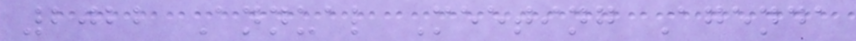2022 Annual Meeting Agenda
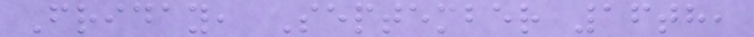Friday, September 16th,
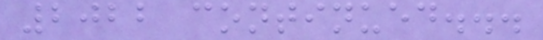2022 continued...
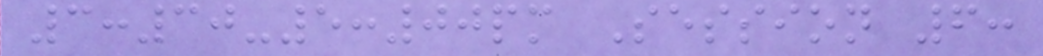3:30-5:00pm Session 6:
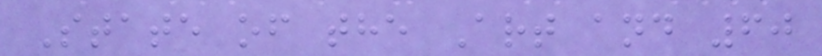State of the Art and 60
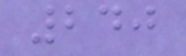240
